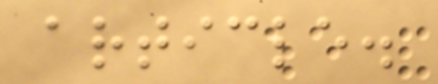article.
